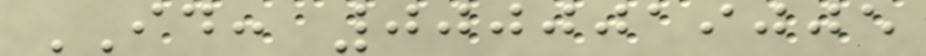ID: 0000019005
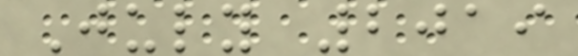July 2019
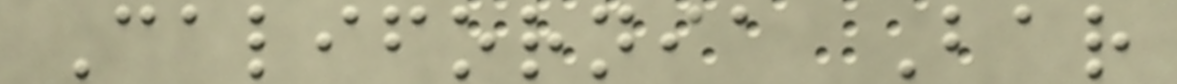California Bar
